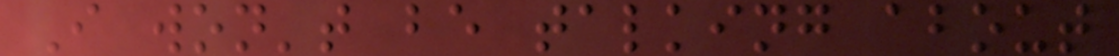I won't be talking about
